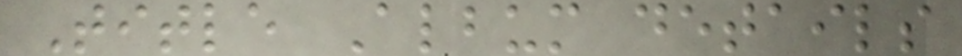Title Album details
